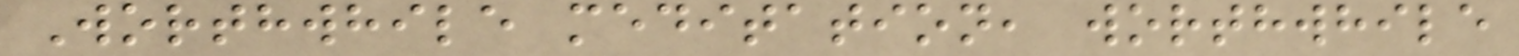Worthwhile meditation, worthwhile
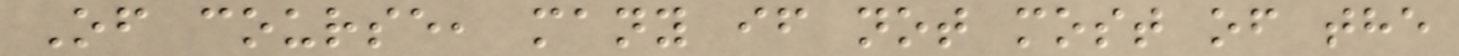Of course, many if not most of the
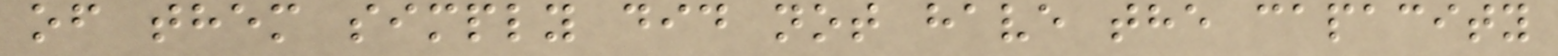of them simply did not have the capacity
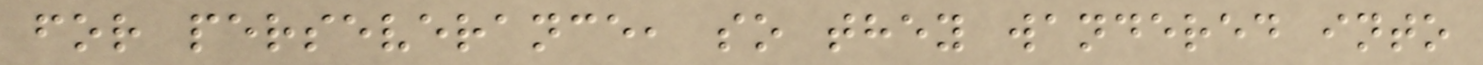for perseverance, so they wandered into
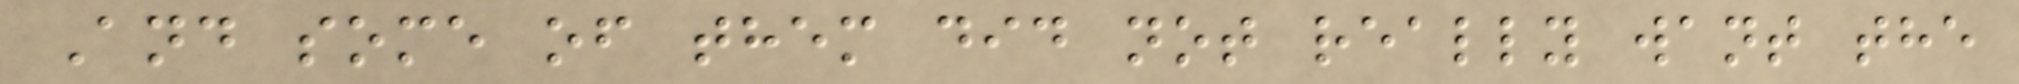And some of them did not really want the
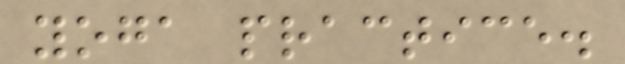yoga practice.
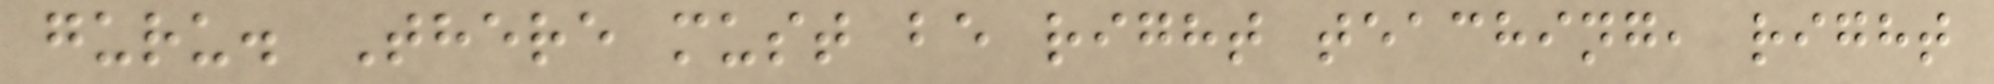guru. There must be right teaching, right
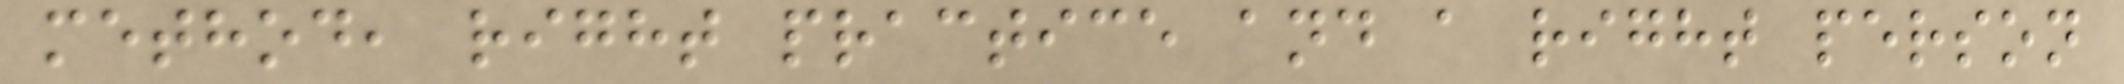method, right practice and a right person
